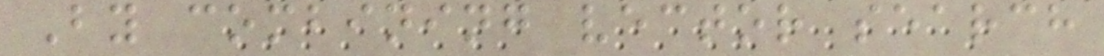By combining vector search
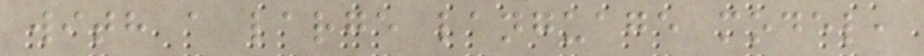with a large language model,
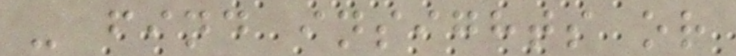- find insights or
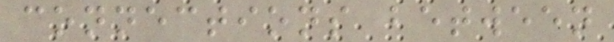connections between
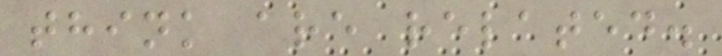think are related.
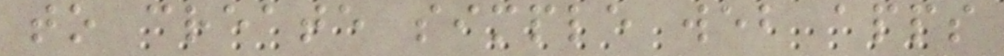to create simple web apps
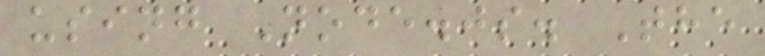using Node.js. The
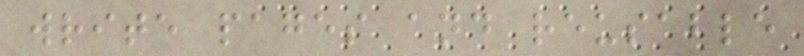write pages and reusable
